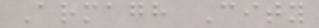Armagh City
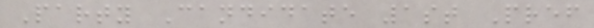Party Candidate 1st Pref
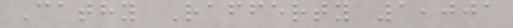Cathy Rafferty 1,001
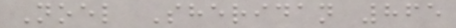Noel Sheridan 865
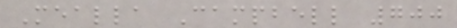Mealla Campbell 700
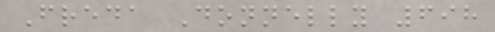Freda Donnelly 698
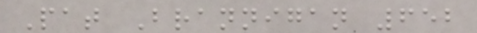Pat Brannigan 652
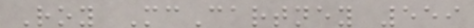Roy McCartney 559
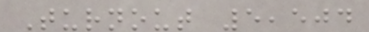Turnout 5,504
